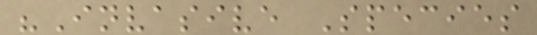"Invasive Species
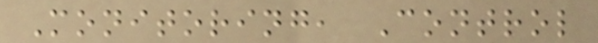Monitoring, Control
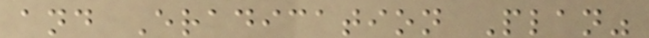and Eradication Plan"
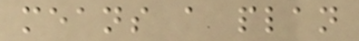means a plan
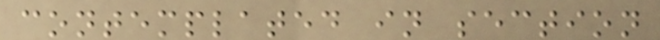contemplated in section
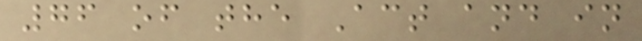76 of the Act and in
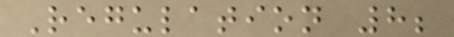Regulation 8;
